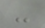-
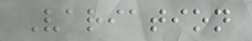Variation
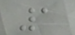1
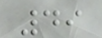49
